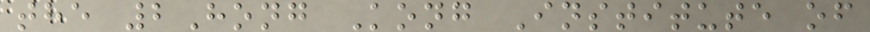the 2Hong Kong Institute of
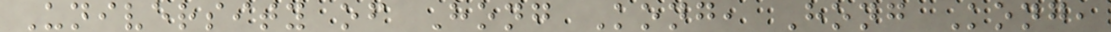University of Hong Kong, Hong Kong,
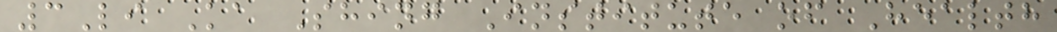3Li Ka Shing Institute of Health
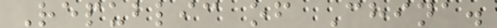Republic of China.
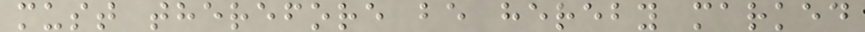must therefore be hereby marked
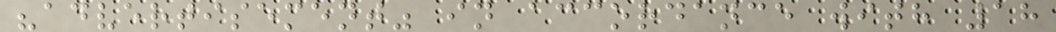"advertisement" in accordance with 18
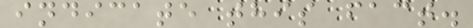indicate this fact.
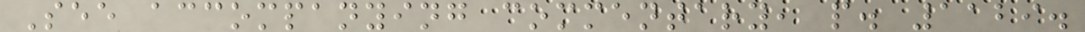See accompanying commentary, p. 1129.
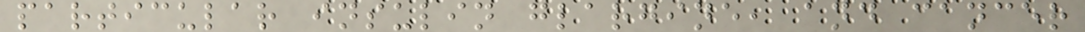particular insulin glargine, and cancer
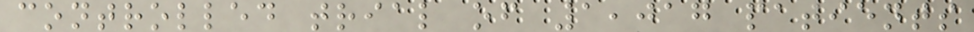controlled trial of 1,017 patients
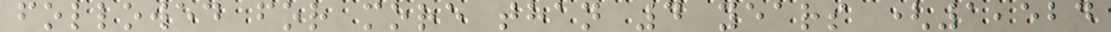followed for more than 4 years (1,524
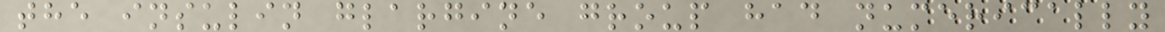the insulin glargine group had numerically
